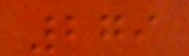279
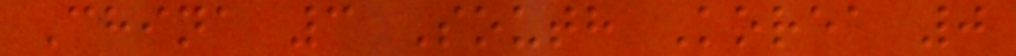China 3 South Korea 0
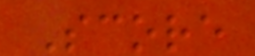Score
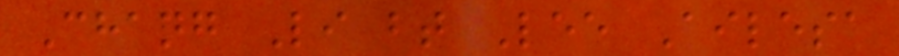Chang Li bt Lee Ailesa
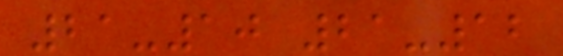21-10 21-12
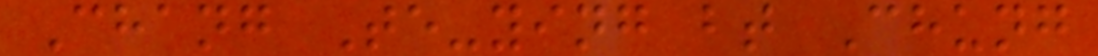Chang Te-ying bt Chung
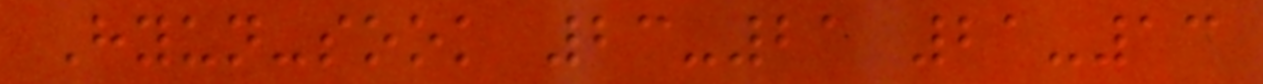Hyun-sook 23-21 21-13
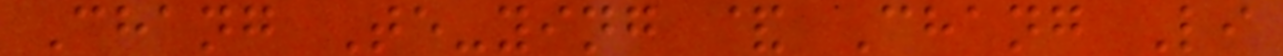Chang Te-ying & Chang Li
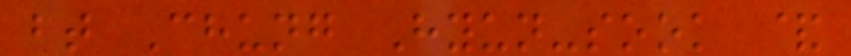bt Chung Hyun-sook &
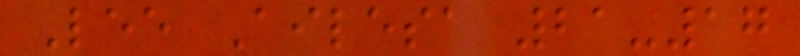Lee Ailesa 21-17
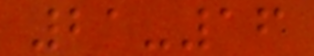21-16
